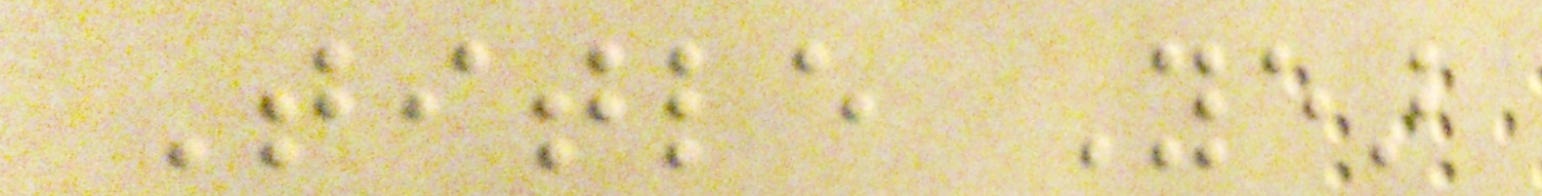Title Year
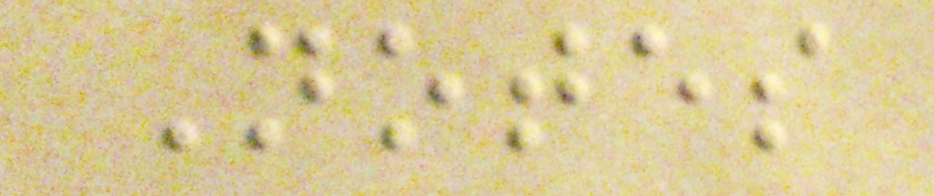Notes
